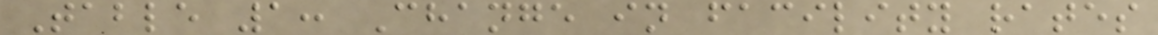Table 1: Change in facility rates
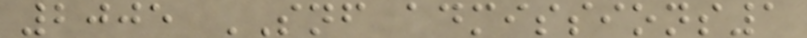2005 SNF admissions1
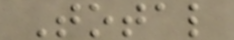Total
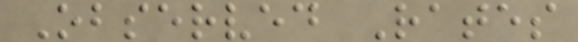Observed Rates
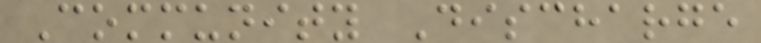Community Discharge
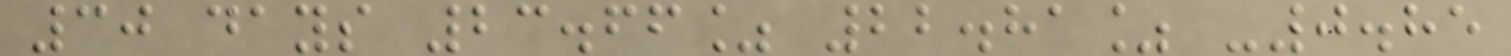30 days 23.66% 22.81% -0.85
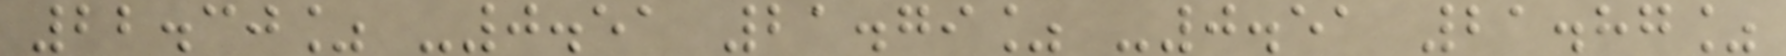22.30% -0.51 21.79% -0.51 21.87%
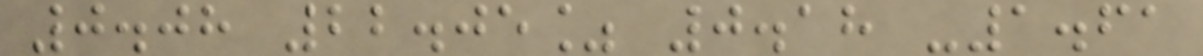0.08 22.05% 0.18 -1.61
